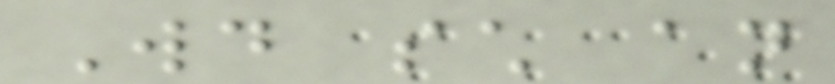Would such an
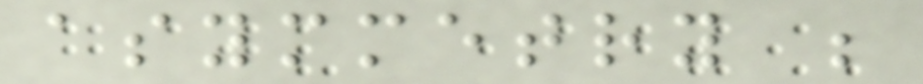asymmetry be
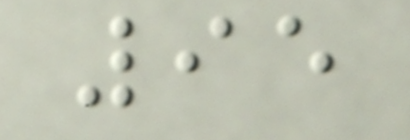95
